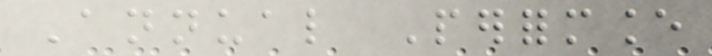Annual Performance
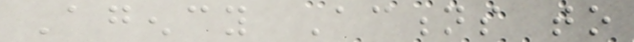Agency Actions to
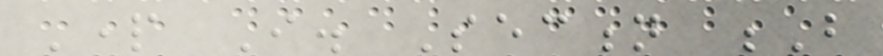Part I. Section B
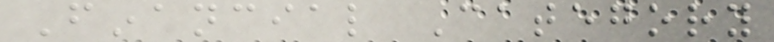Financial Category
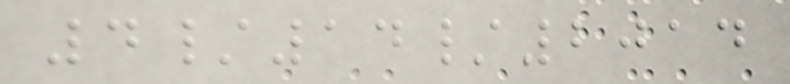4/14/2014
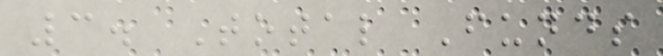3. Total Funds
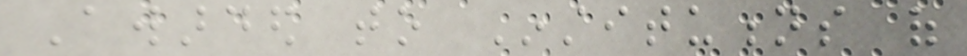Awarded to Institutions of
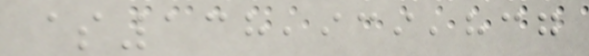$138,939,837
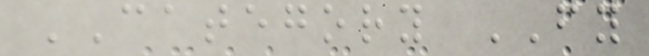CATEGORY FY
